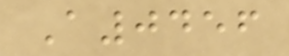A0456
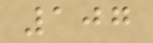107
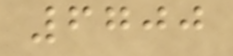6700
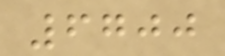6700
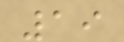19
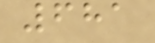681
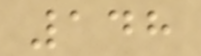148
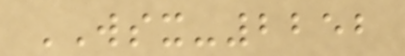WSX-2252
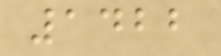1422
